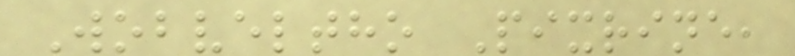Wobveltho Pixrine,
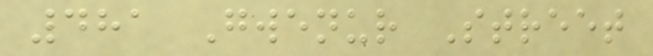481 Gwenur Street
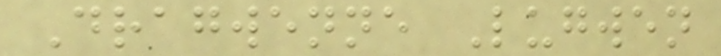Dragwenne Lugwen
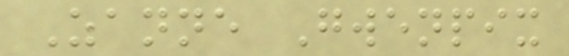Zanne Gwenpix
